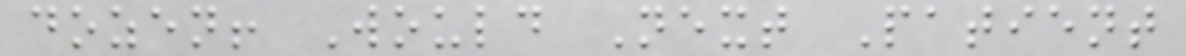dozen! Would Next Patient
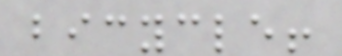bicycle!
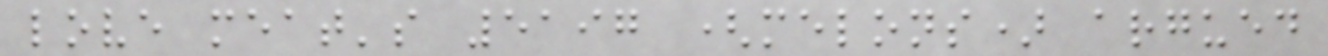love meat's 5197 (melons) argued
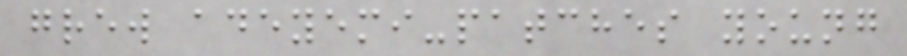grew adeyemi-patches young
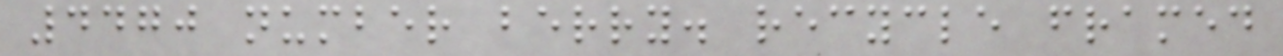4470 number berry. recycle framed
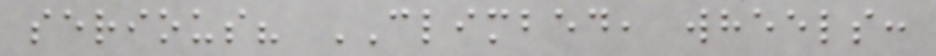serious? CLIMBED, wheels:
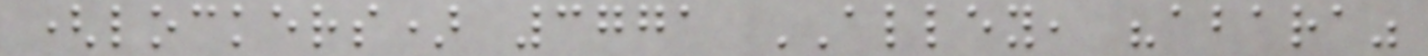(lockers) 3771 ALLEY, "abara"
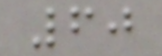60
